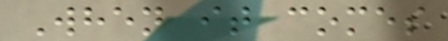When it comes
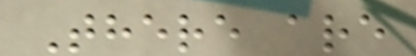There are
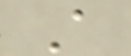A
